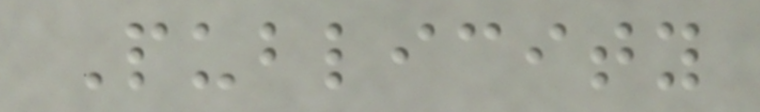Publicity
